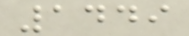1449
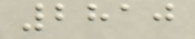2810
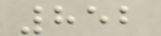852
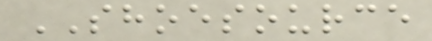SHOESOURCE
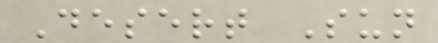Desert Sun
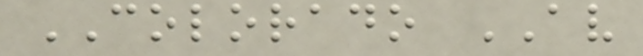COLORADO AV
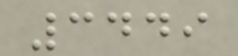3449
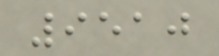9510
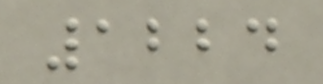1224
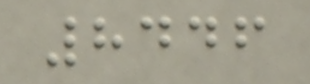8446
